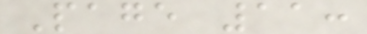Page 11:
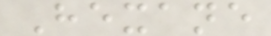Hexane
